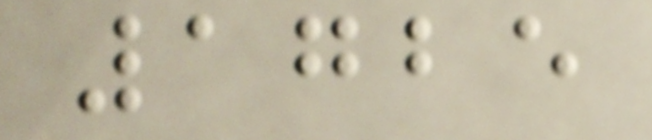1725
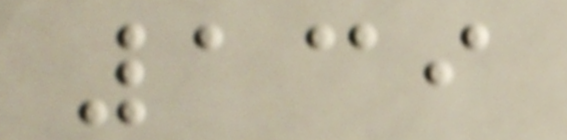139
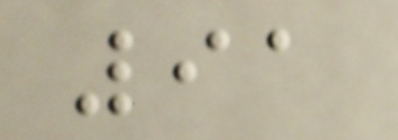91
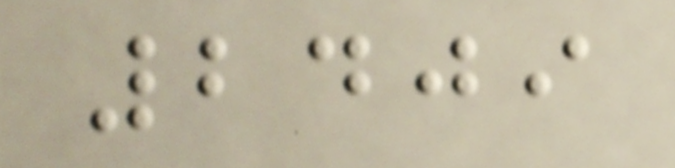2409
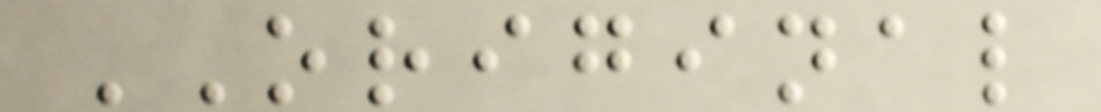ORIGINAL
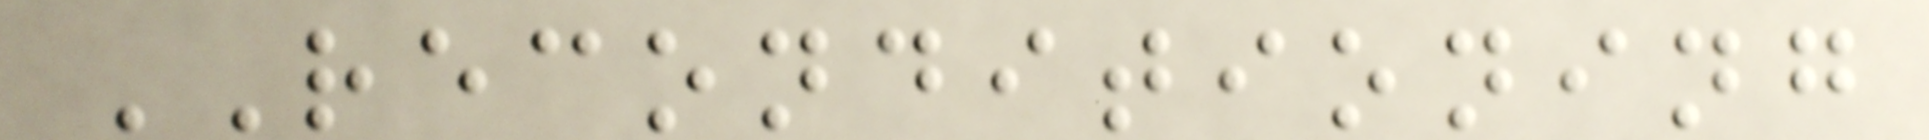RECONDITIONING
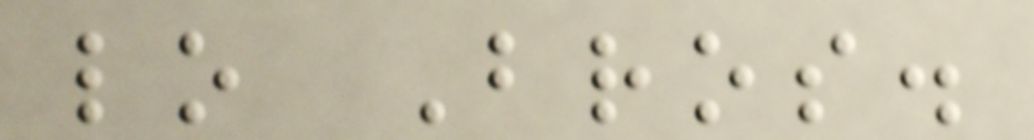lo Bros.
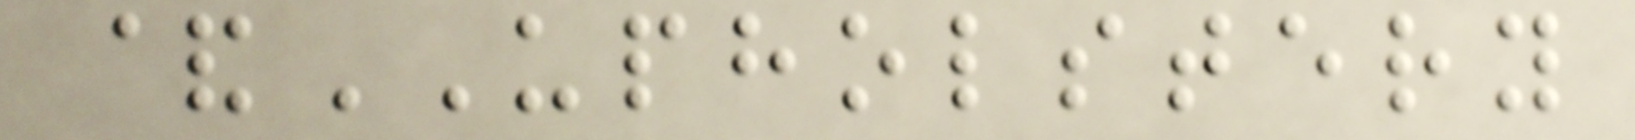&UPHOLSTERY
